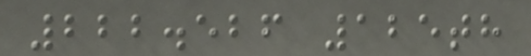222.526 125th
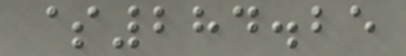$284.25
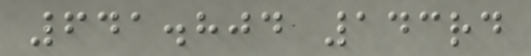641.804 143rd
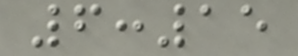6:15
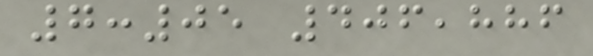7:05 406,886
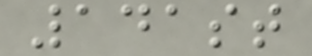141st
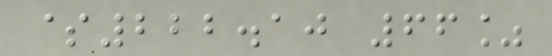$222.10 66%
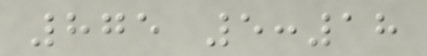875 5:18
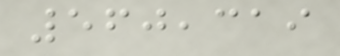560,319
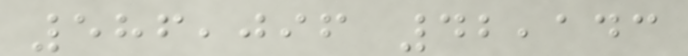586,096 42,143
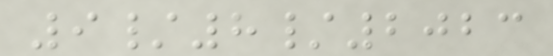9/8/2023
